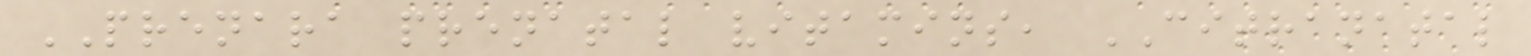PRENARA prenatal vitamins, CITRANATAL
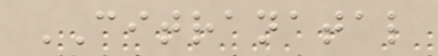CITRANATAL
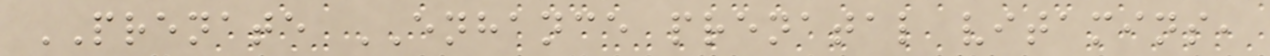PRENATE ENHANCE prenatal vitamins,
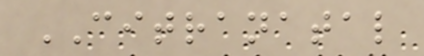CITRANATAL
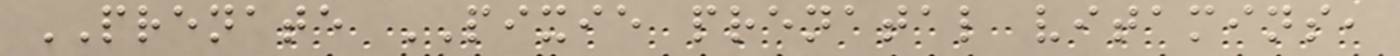PRENATE PIXIE prenatal vitamins,
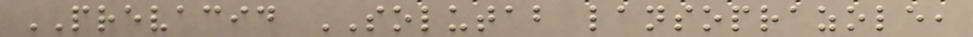PREVACID SOLUTAB lansoprazole,
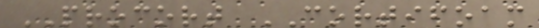PROCORT CORTIFOAM
